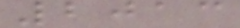2013
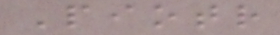Piotr
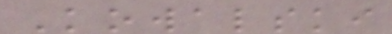Kowalski
